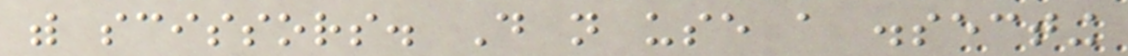with scissors. Do not use a dissecting
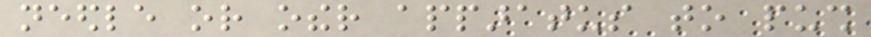needle or other apparatus to push
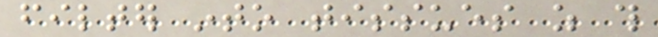filter into tissues as this
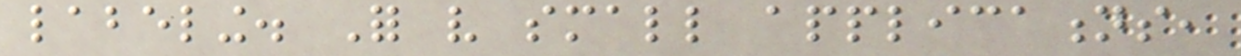labeling. For very small applications,
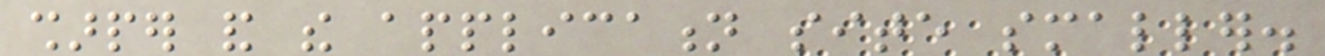sharper and the application site smaller.
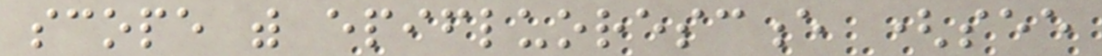scope with epifluorescence (see
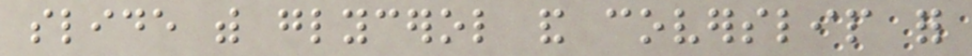slide with glycerol and coverslip for
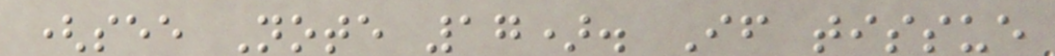(see Note 17). If tissue
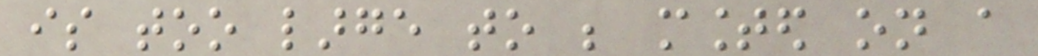is too large to be mounted on a
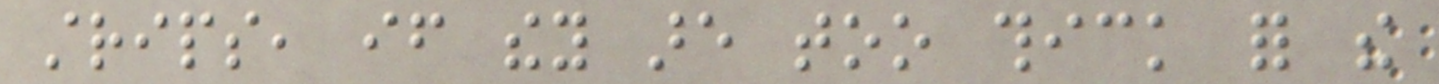strips, if they are too thick for the
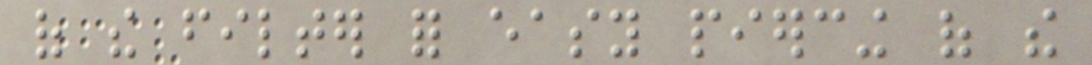of the filter for easy piercing of the
